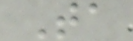Ta
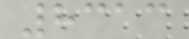8313
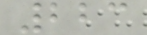223
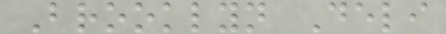Brooklyn Deli
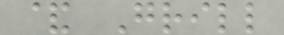& Grill
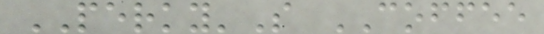PERKY'S COFFEE
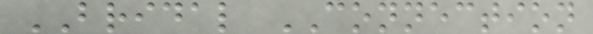BRIDAL CONNECTION
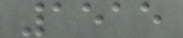1515
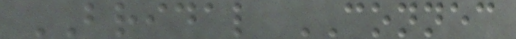BRIDAL CONNEC
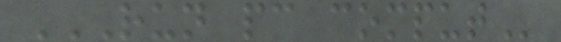RUN PC COMPUT
